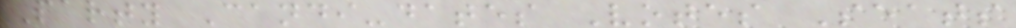Party Candi-dates Votes Seats
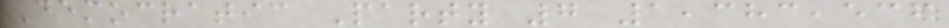Democratic Party 7 1,383,536
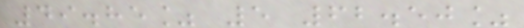49.85% 5 62.50%
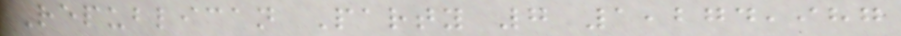Republican Party 7 1,274,987
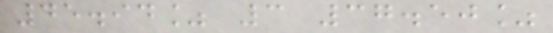45.94% 3 37.50%
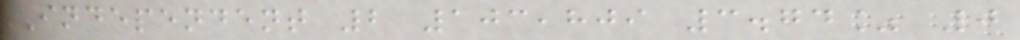Independent 2 103,809 3.74% 0
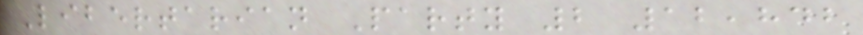Libertarian Party 2 12,842
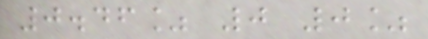0.46% 0 0%
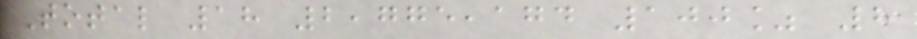Total 18 2,775,174 100% 8
